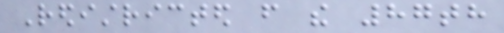Redistricted from the 87th
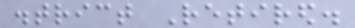district Retired.
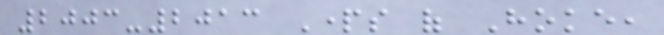2003-2013 Parts of Hoke,
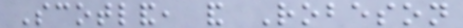Scotland, and Robeson
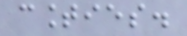counties.
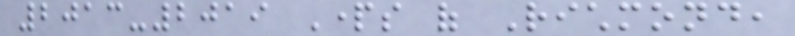2013-2019 Parts of Richmond,
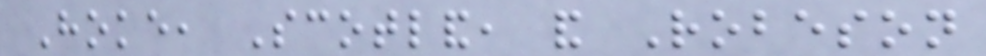Hoke, Scotland, and Robeson
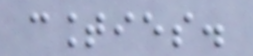counties.
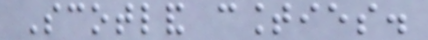Scotland counties.
